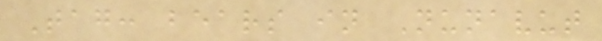Tag: bears in Nunavut
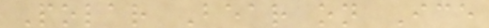Polar Bear on Ice
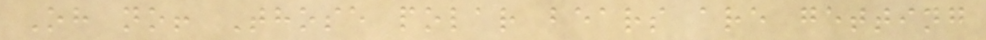Oh no! Those polar bears are getting
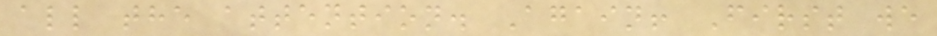all the attention. Again! First we
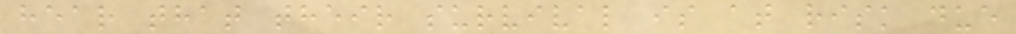hear that their survival is at risk due
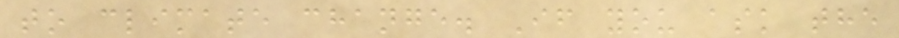to climate change. If you ask the
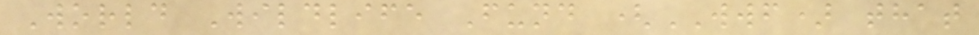World Wildlife Fund (WWF) that
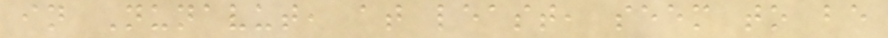in Nunavut, at least, seem to be
